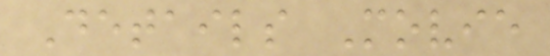Details Movie
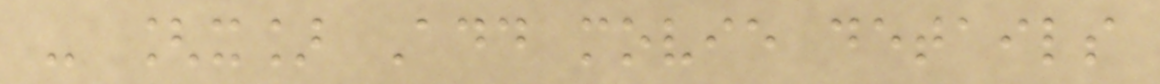- [x] Add movie details
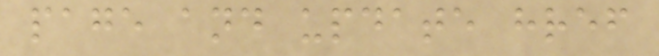page and update href
